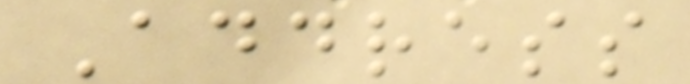Address
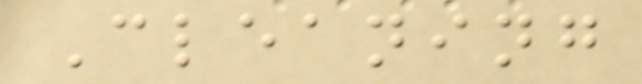Cleaning
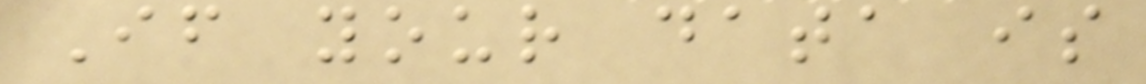If your data is
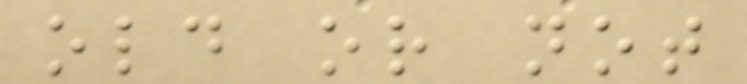old or not
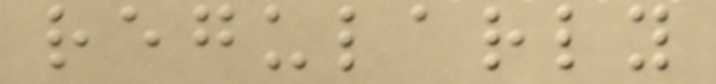regularly
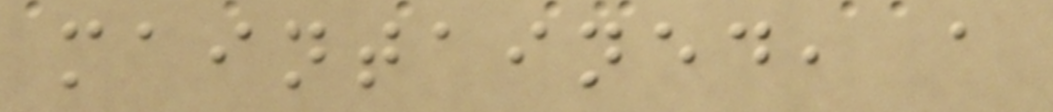maintained, a
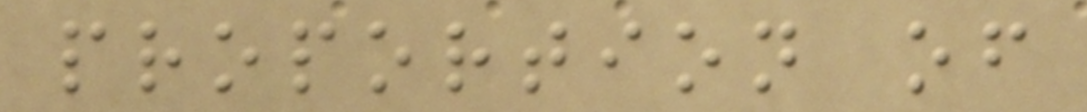proportion of
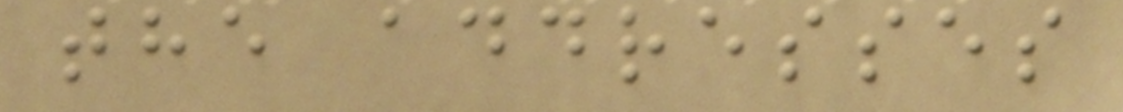the addresses
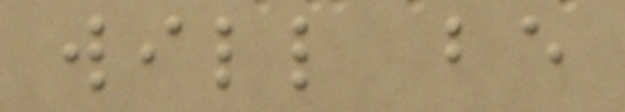will be
